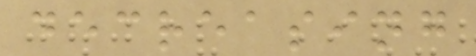decreasing
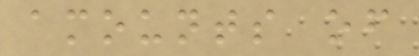amounts of
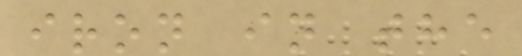iron in the
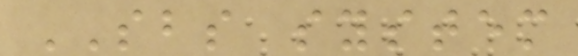SBS system
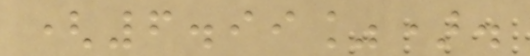(6.99%).
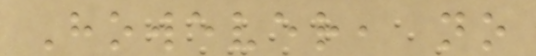However, no
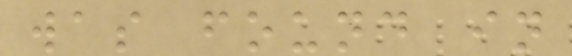was found in
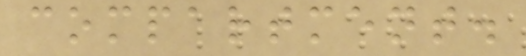compartment.
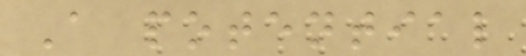A potential
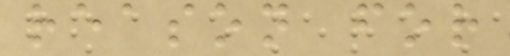reason for
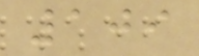109
